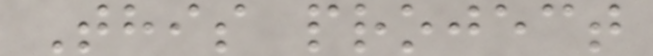This project
